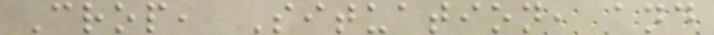Crop, Situation, and
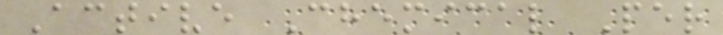Active Chemical Per
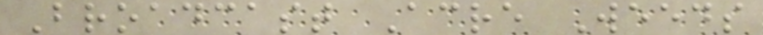Broadcast Acre Weeds
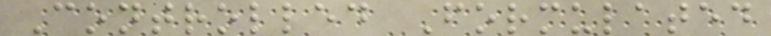Controlled Formulated
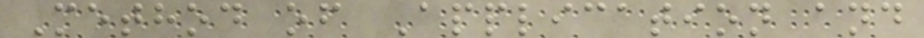Method of Application and
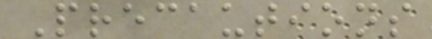Precautions
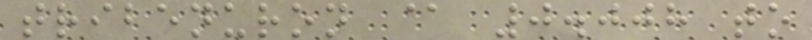tribenuron @ 0.008 to
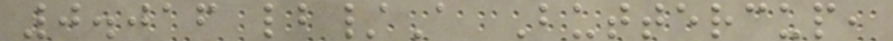0.016 lb/A Buttercup,
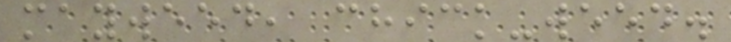mayweed, chick-weed.
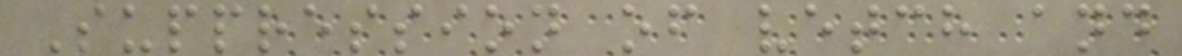Suppression of vetch and
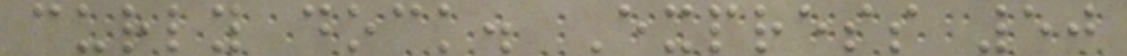curly dock. Express 50
